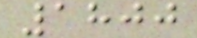1800
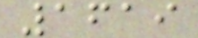1619
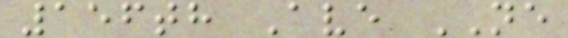156th Ave NE
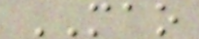MAO
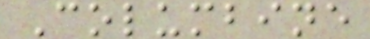Columbine
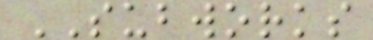SUBWORKS
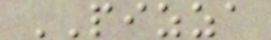PIZZA
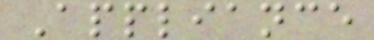Appliance
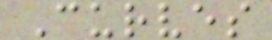Curves
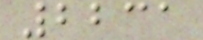2231
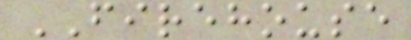FIREHOUSE
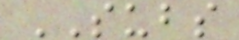SUBS
